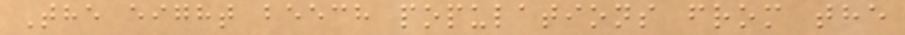The eight beech populations from the
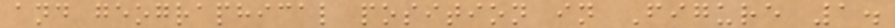and geographical position in Figure 1.
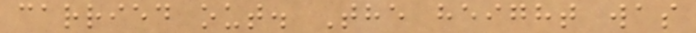carried out. The height was
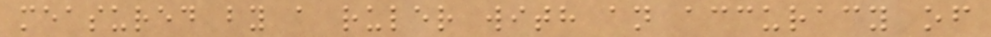measured by a ruler with an accuracy of
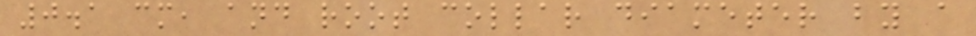0.1 cm, and root collar diameter by a
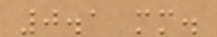0.1 mm.
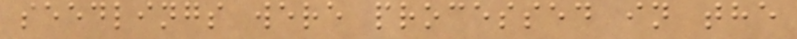seedlings were processed in the
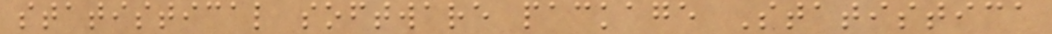statistical software package Statistica
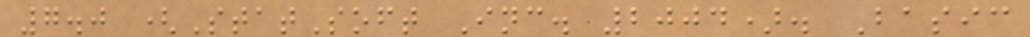7.0 (StatSoft Inc. 2004). Basic
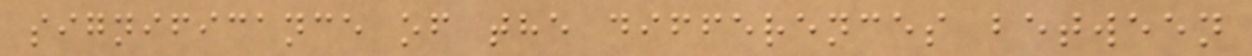significance of the differences between
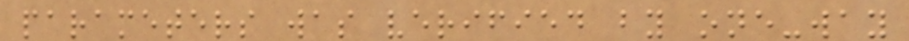parameters was verified by one-way
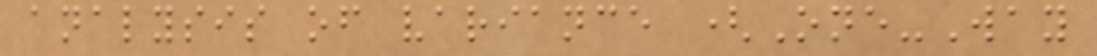analysis of variance (One-Way
